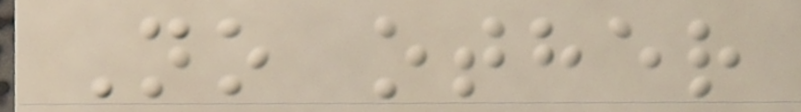No other
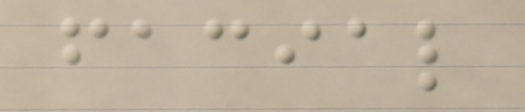facial
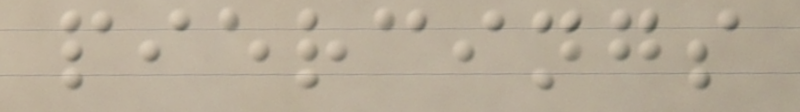piercings
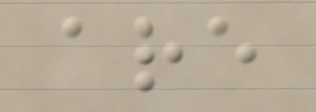are
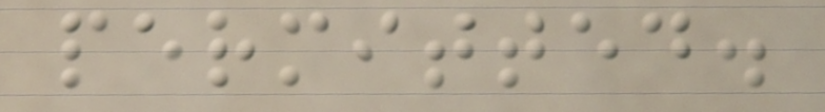permitted.
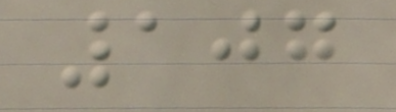107
